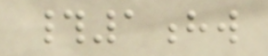#1hw
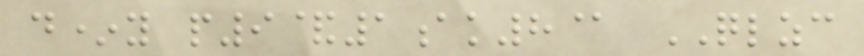d*y p9&1ak8@ QLZC
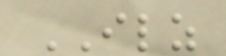ILZ
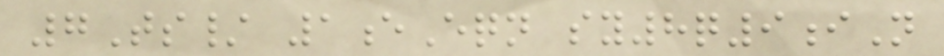7Ts/ 1eEqn sy8q9iN
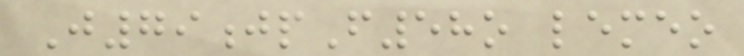J79jpF58o lemeo
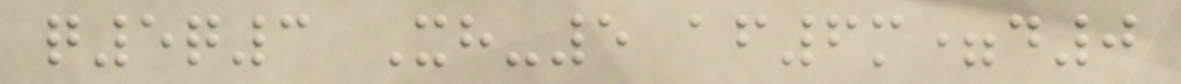q5q3 Xh-5 af6m=d0
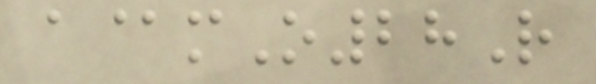a@mO28R
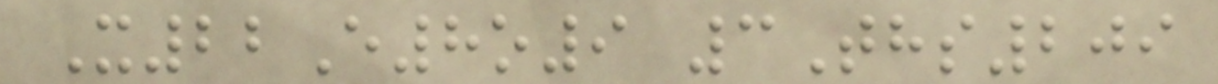X22E8o9 3Ths209
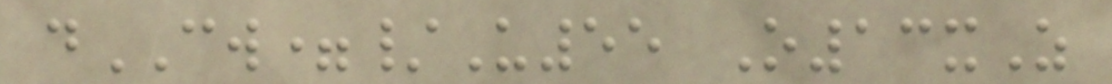dCW=/U55 O13xZ
